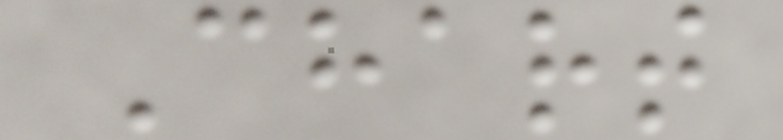Chart
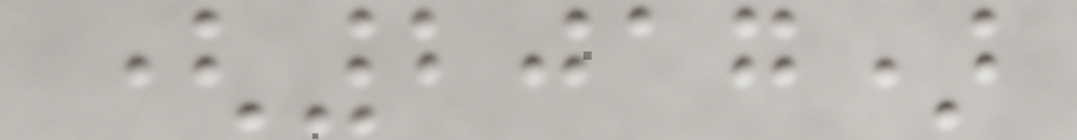(2017)
